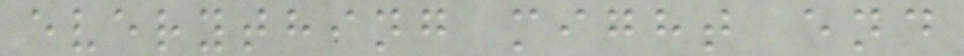everything might end
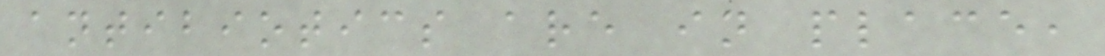antibiotics are in place,
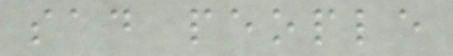sad people
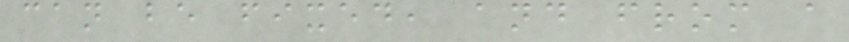can be fixed, and from a
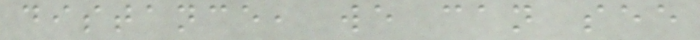distance, we can see
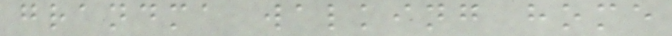grandma walking home
